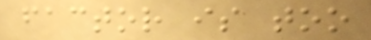factor is too
